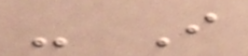- I
